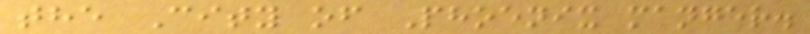the City of Phoenix manger.
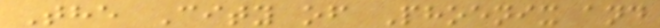The City of Phoenix and
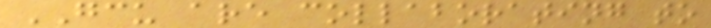GCU are collaborating to
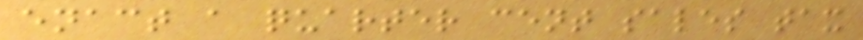enact a quarter cent sales tax
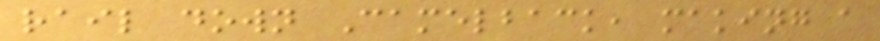rail down Camelback, making a
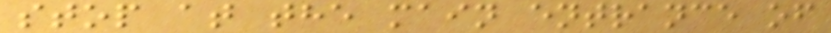stop at the main entrance of
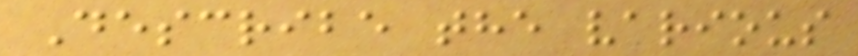Describe the various
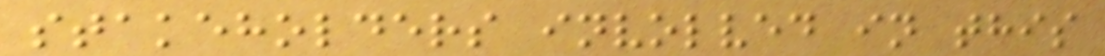stakeholders involved in this
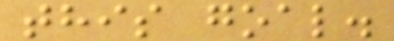this goal.
